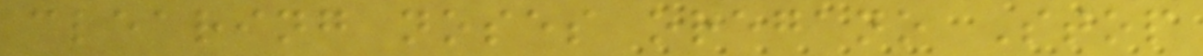clearing noses oregano Stop
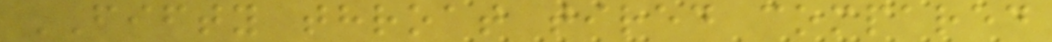FIFTY throat tired compared
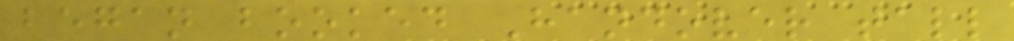began booked Handover tall
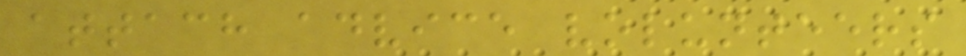attach advice volunteers
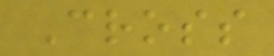Cross
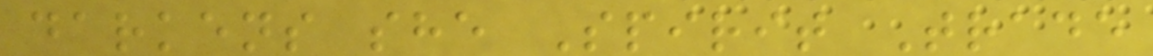darkens she Spirit Trade
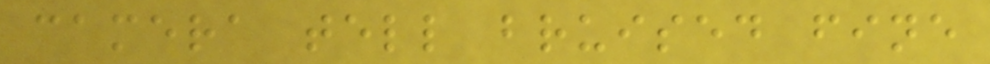camera tell bruised fine
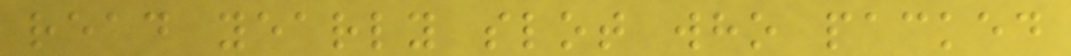read yearly slot who packed
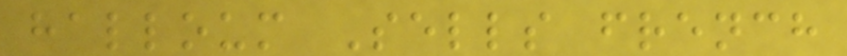halloum Sells french
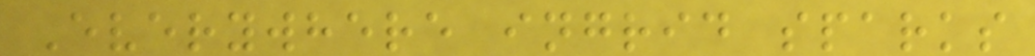Everywhere ingrid sparks
